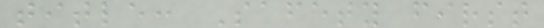title: Safety first
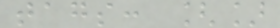tags: []
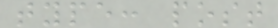type: post
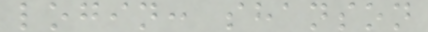login: shanson
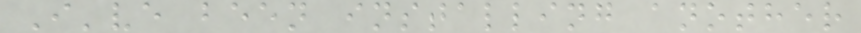I've been installing another
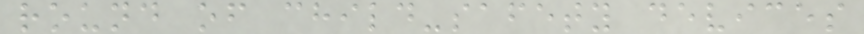round of child-safety devices
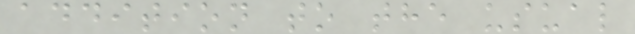addition to the usual
